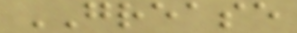GREASE
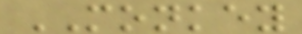MONKEY
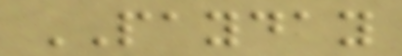PAYDAY
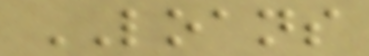LOANS
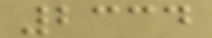2334
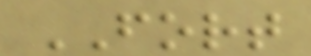FORT
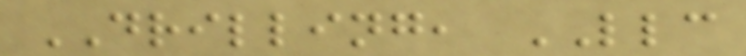DRILLING, LLC
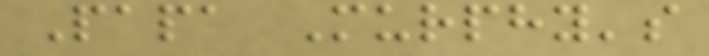Papa Murphy's
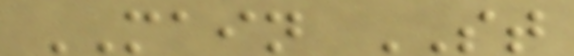MAIN ST
